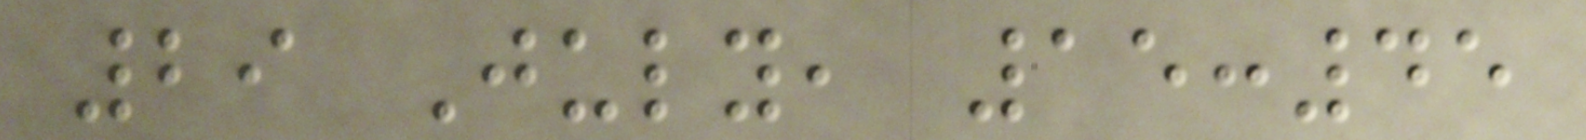29 July, 15:45
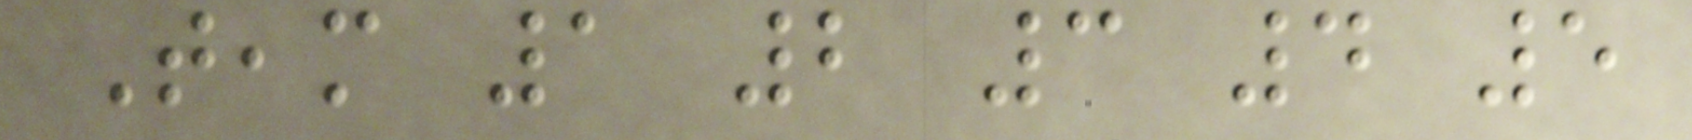Team 1 2 3 4 5
